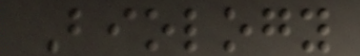Biology
